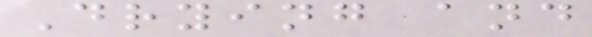Drying and
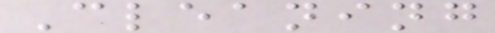Cleaning
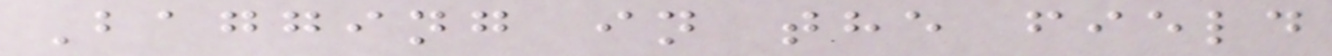Bagging in the field
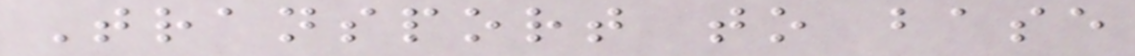Transport to base
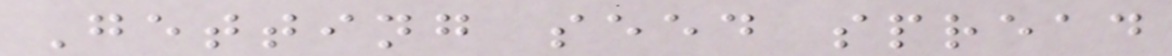Getting seed spread
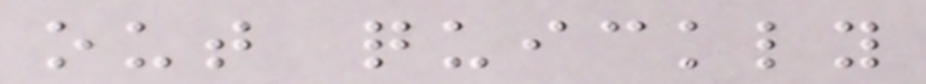out quickly
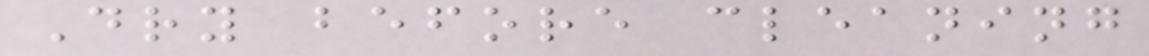Dry before cleaning
